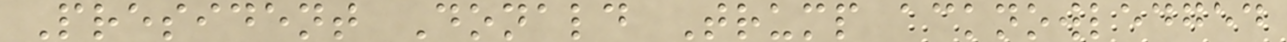President Donald Trump acknowledged
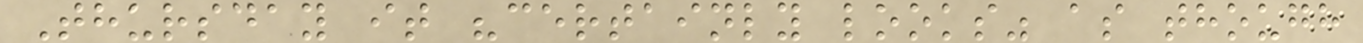Thursday it "certainly looks" as though
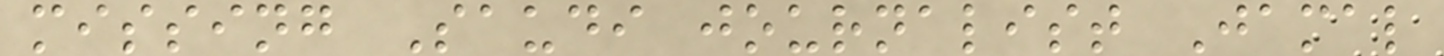missing Saudi journalist Jamal
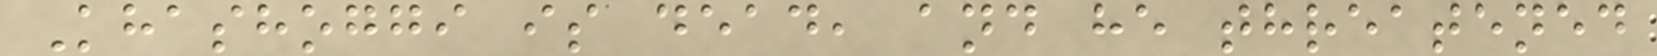Khashoggi is dead, and he threatened
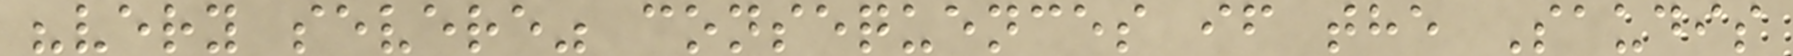"very severe" consequences if the Saudis
